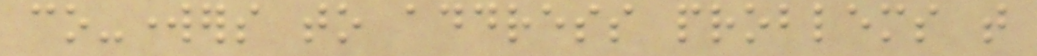co-workers to address problems that
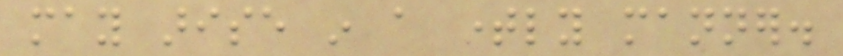may arise in a timely manner.
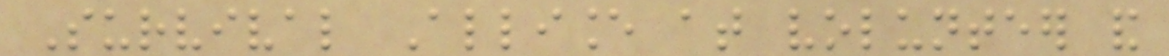Survival Alliance at volunteer and
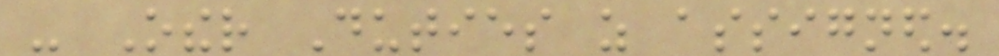- Other Duties as assigned.
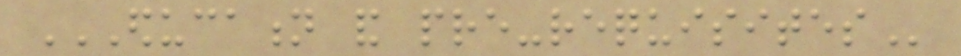EDUCATION AND PRE-REQUISITES
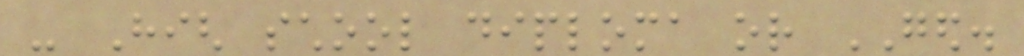- High school diploma or GED.
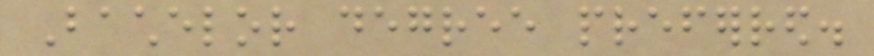Bachelor degree preferred.
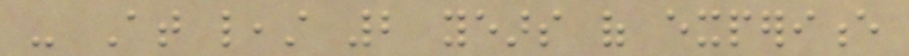- At least 2 years of experience
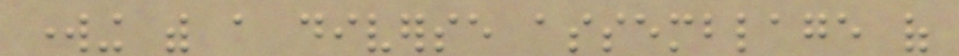working with a diverse assemblage of
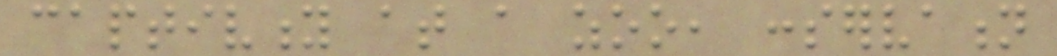captivity at a zoo, conservation
